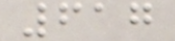617
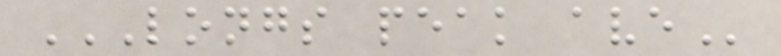LONGS PEAK AVE
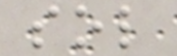sol
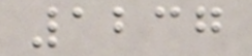1237
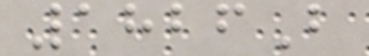1826B
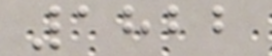1822
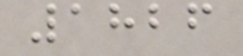1826
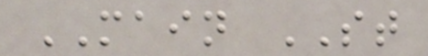MAIN ST
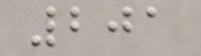201
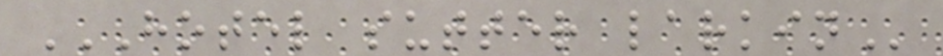HOTEL SUTTER LARKIN
